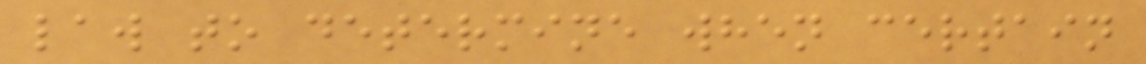law to determine when certain
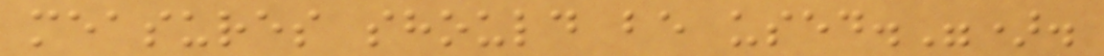measures should be used.").
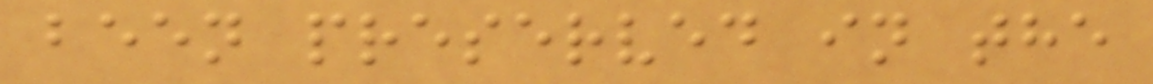been preserved in the
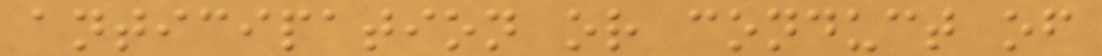anticipation or conduct of
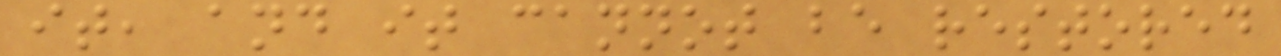it, and it cannot be restored
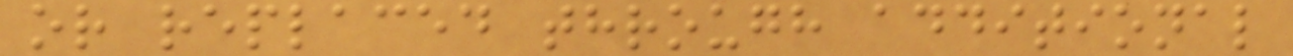or replaced through additional
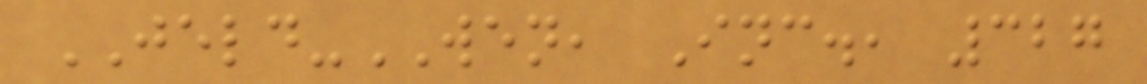JELD-WEN, Inc., 327
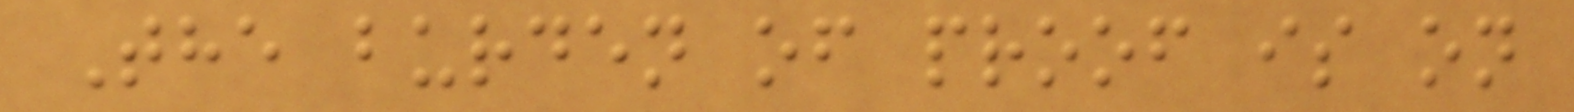The burden of proof is on
